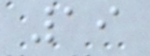19
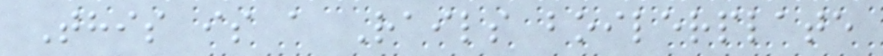This is a Rails boilerplate
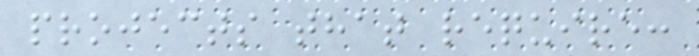projects that require:
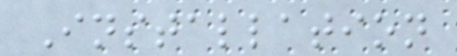Installation
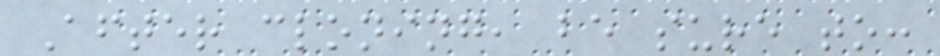After cloning, be sure to:
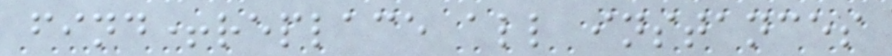find+replace all instances
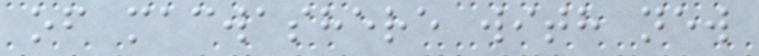of macwashere with new
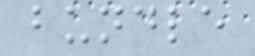bundle
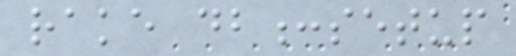rake db:setup
